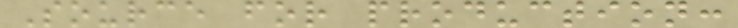Source for production:
